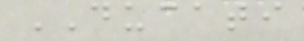DUCATI
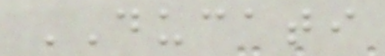DUCATI
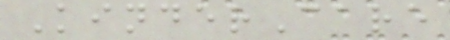KinderCare
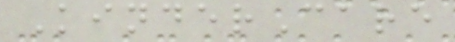KinderCare
